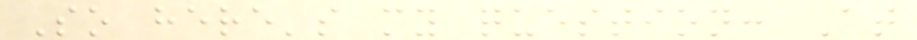So here's my question: At
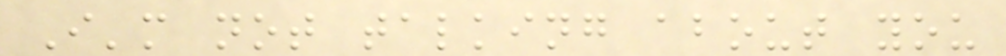I'm not talking about you
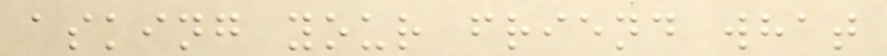asking your friend what
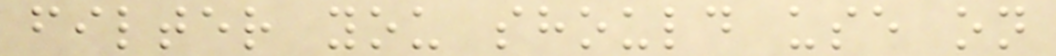filter you should use on
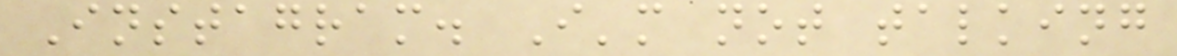Instagram. I'm not talking
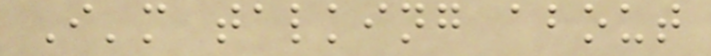I'm talking about
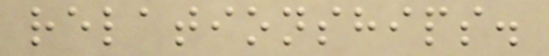relationships.
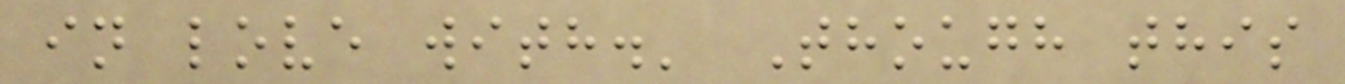in love with.' Though this
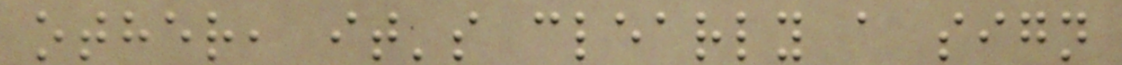other, it's clearly a sign
